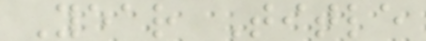Year Title
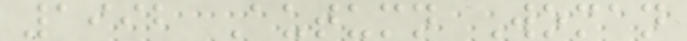1992 Autumn Woman
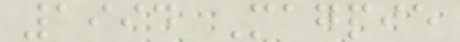1994 Magpie
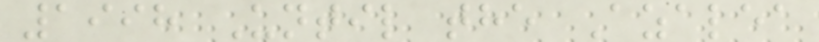1998 Until the Azalea
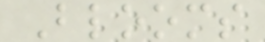Blooms
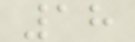18
